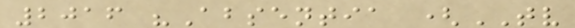2016 "Absentia (TV
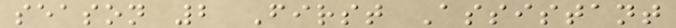season 2 First Assistant
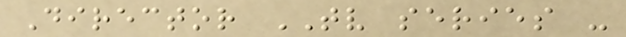Director TV series -
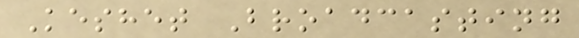Keshet Broadcasting
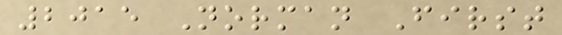2015 Norman First
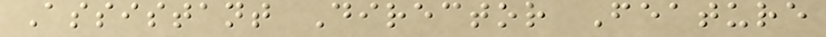Assistant Director Feature
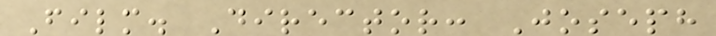Film. Director: Joseph
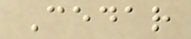Cedar
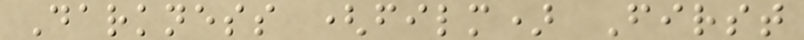Darkness (film) First
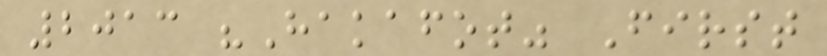2013 "Hakafot" First
